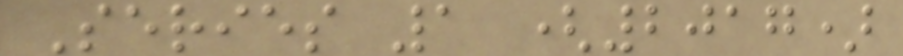Series 1 (2017)
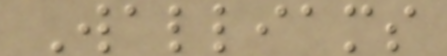Walliams
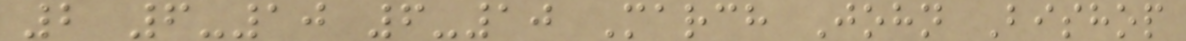2 6-10 6-10 March John Bishop
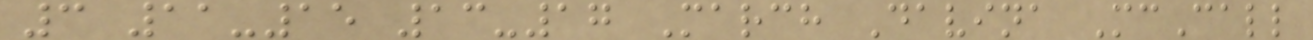3 11-15 13-17 March Davina McCall
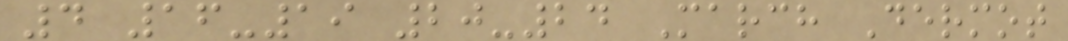4 16-19 20-24 March Dermot
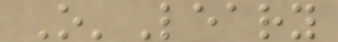O'Leary
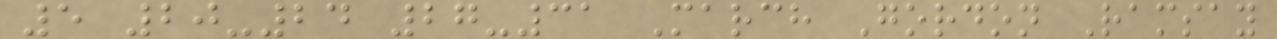5 20-24 27-31 March Gordon Ramsay
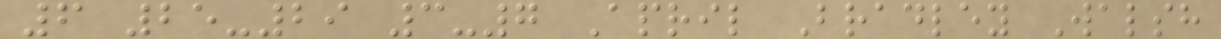6 25-29 3-7 April Bradley Walsh
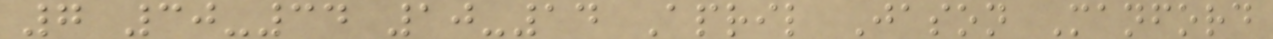7 30-34 10-14 April Jason Manford
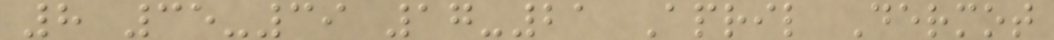8 35-39 17-21 April Dermot
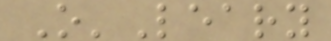O'Leary
